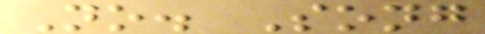No. Song
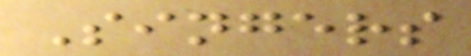Singers
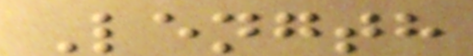Length
